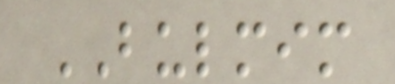BULMIM
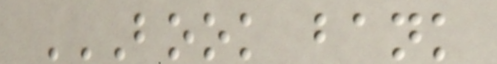BOOK BANK
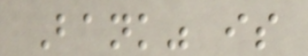Bank" is
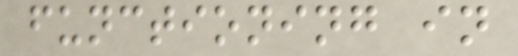functioning in
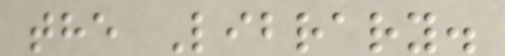the Library.
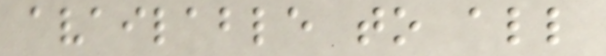available to all
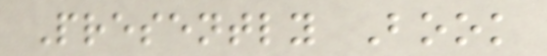Presently Book
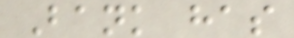Bank has
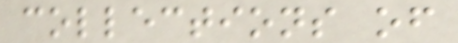collections of
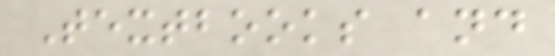Textbooks and
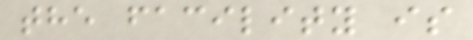the facility is
